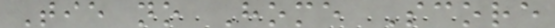Tie no Home Score
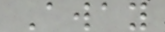Away
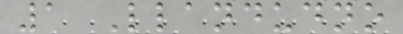1 Llandudno
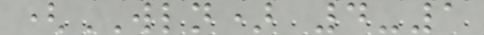(WLN) 4-1
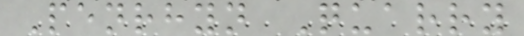Penrhyn Quarry
